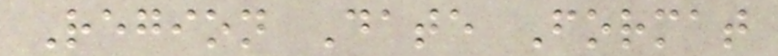Region Date Format
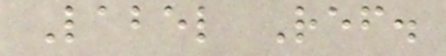Label Ref.
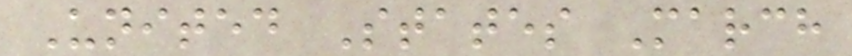United States March
